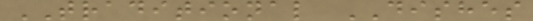TRADITIONAL DISHES
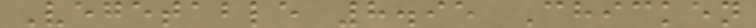Vegetable 8.95 Chicken
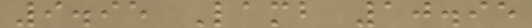9.95 Lamb 10.95
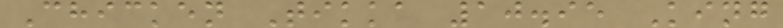Chicken Tikka 10.95 King
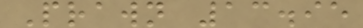Prawn 13.95
